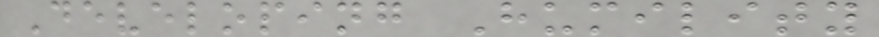Developing Humility
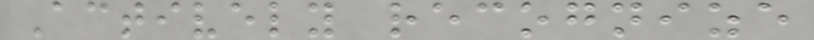Actively recognize
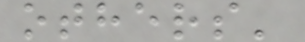others'
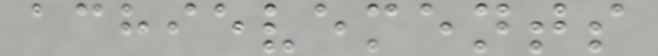achievements
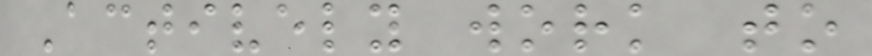Actively work to
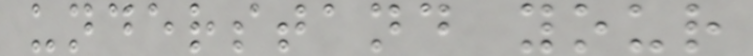understand your
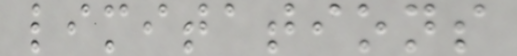limitations
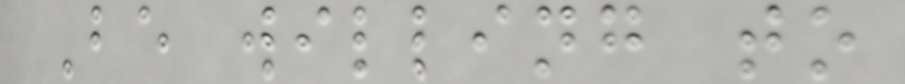Be willing to
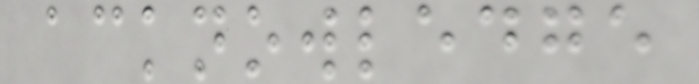acknowledge
